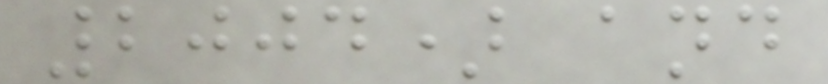2004) and
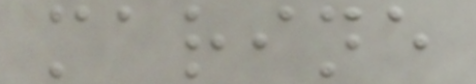marine
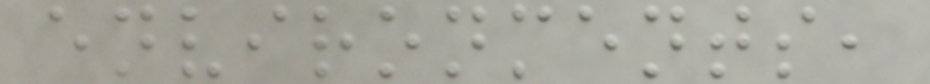environments,
